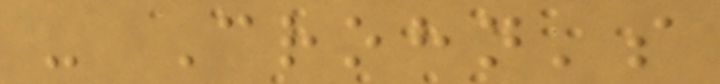- Crohn's
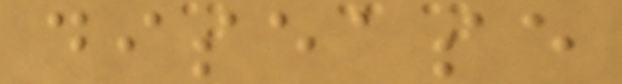disease
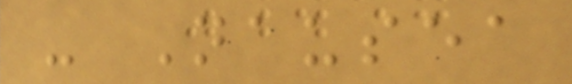- Nausea
